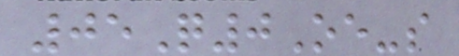05Q0Oe-s
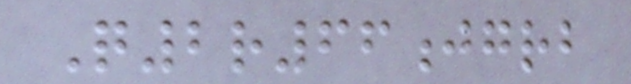Q2r66jgrb
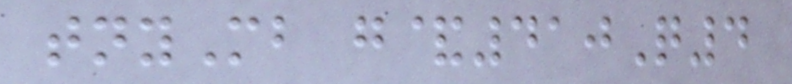tnyMb g&410Q4
